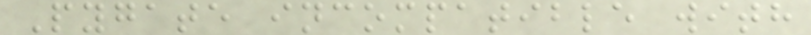Pygate incompatible with
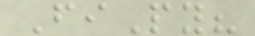FiPy?
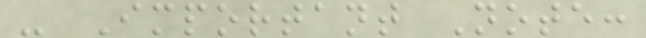- Important Note:
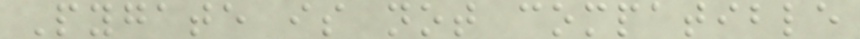Pygate is not compatible
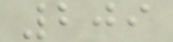209
